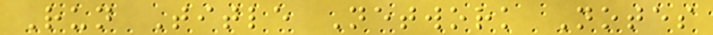Run Title Network Notes
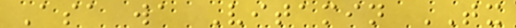Asa wa Vitamin TX
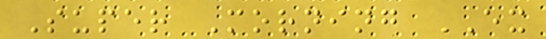Super Morning EX
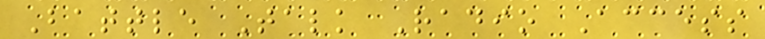Battle Talk Radio Access
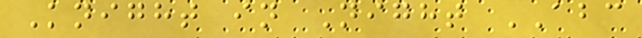Knight in Night ABC
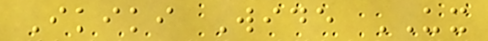Ikiki Wide UX
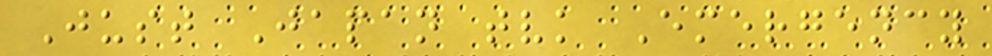Just Japan tvk Emergency
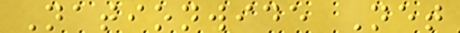Nationwide Net
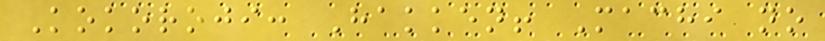Kokoroji: Hakken! Machi no
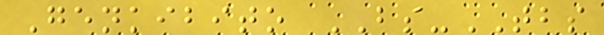Genkibito BS-TBS
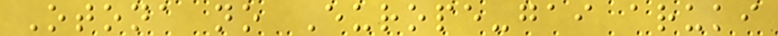Otona no Europe-gai aruki
